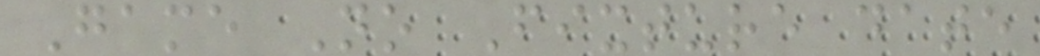Game No Fixture date
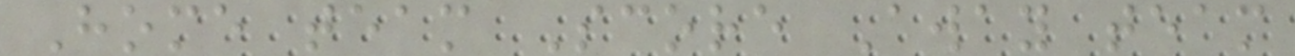Home team Score Away team
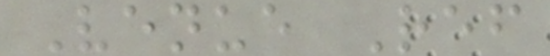Venue Ref
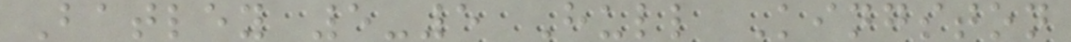Batley 5-5 Hull Kingston
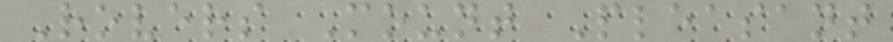Rovers Mount Pleasant
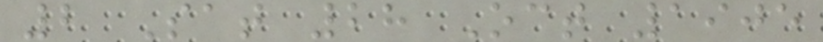2 Sat 28 Oct 1905
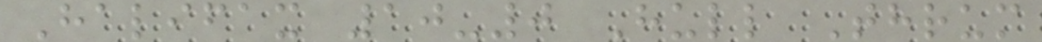Halifax 10-0 Hull Thrum
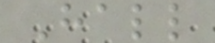Hall
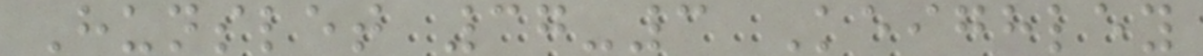Hunslet 37-3 Keighley
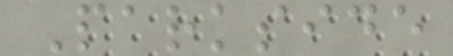Parkside
